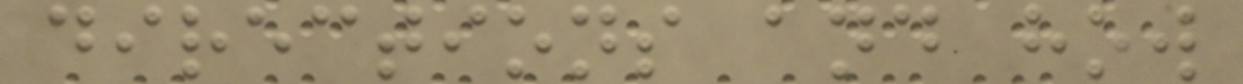directions and how
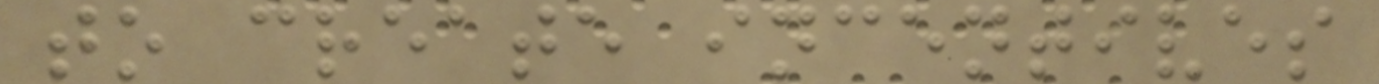to create incentives
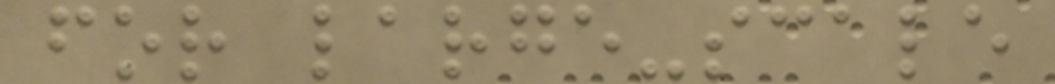for large-scale
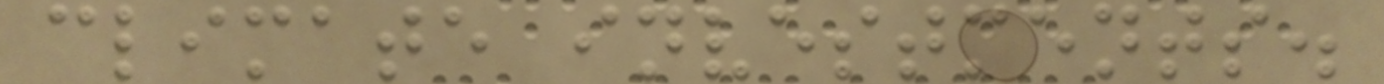climate investments.
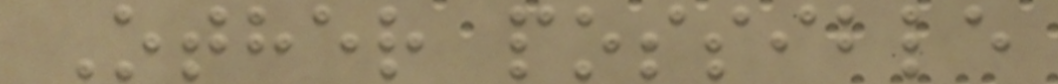Other possible
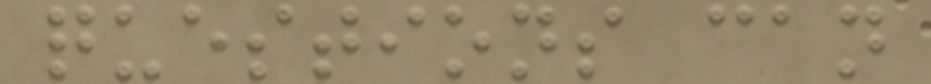questions can
